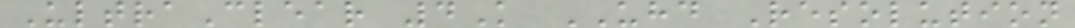UltraClear 4K UHD Resolution
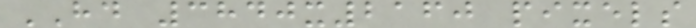HD 3840x2160 pixels
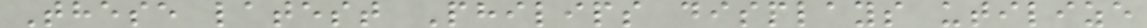These latest Philips displays utilize
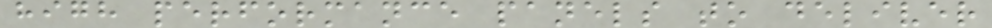high performance panels to deliver
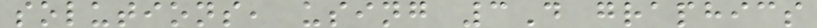solutions, using 3D graphics
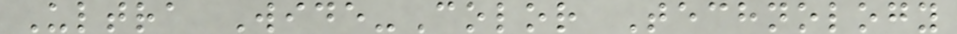Ultra Wide-Color Technology
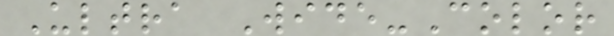Ultra Wide-Color
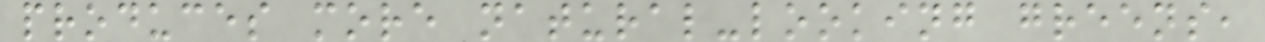produces more natural-looking greens,
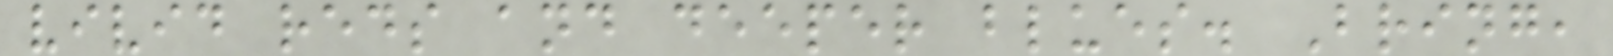vivid reds and deeper blues. Bring,
